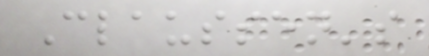Claussen's
